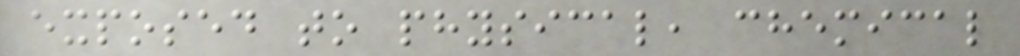exposed to physical, chemical
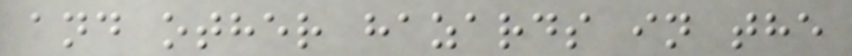and other hazards in the
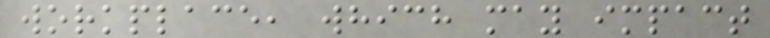workplace, which may impact
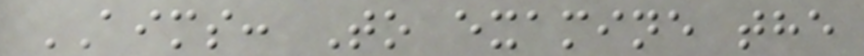AIMS: To examine the
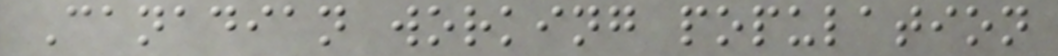Canadian working population
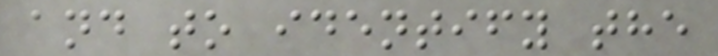and to identify the
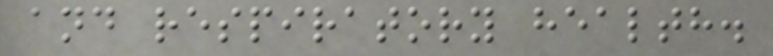and respiratory health.
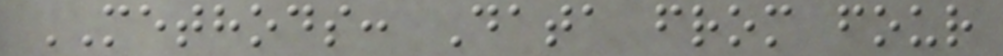METHODS: Data from four
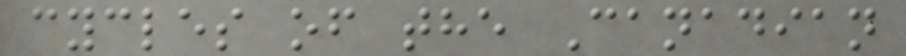cycles of the Canadian
